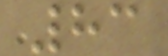83
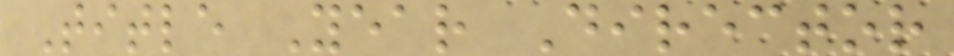Title Year Director
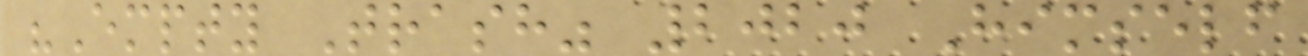"Empty Trash" 2020 Himself
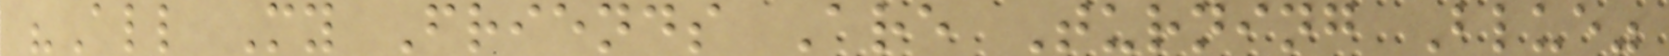"All My Friends Are Turning Blue"
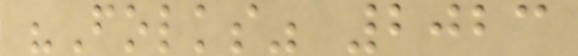"Folks" 2023
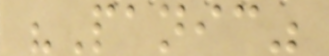"Panic"
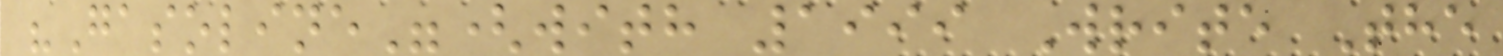"Gasoline"(with 1999 Write The
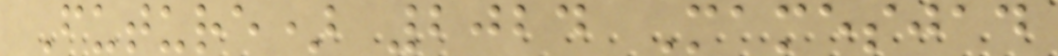Future) 2024 Mamesjad
